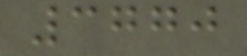3770
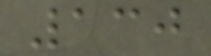130
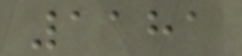1181
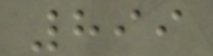899
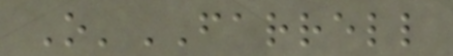O'FARRELL
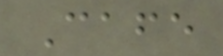Cafe
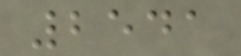2541
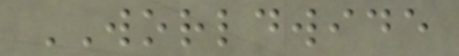WORLDWIDE
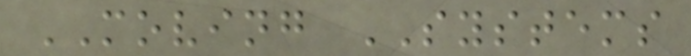MOVING SYSTEMS
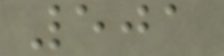501
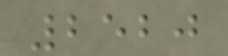2520
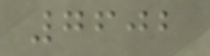7602
